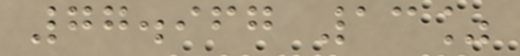77.967 13%
